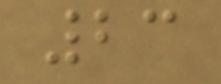23
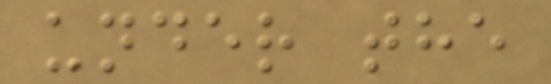under the
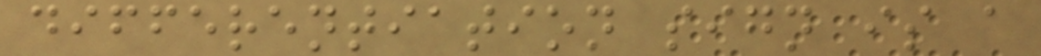differentiation sign is a
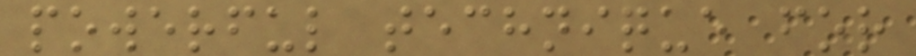powerful technique for
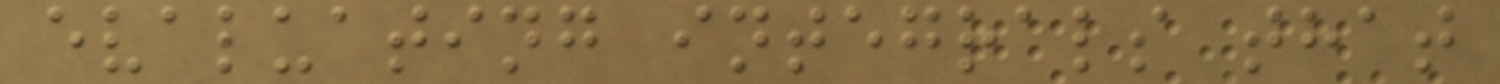evaluating integrals that
